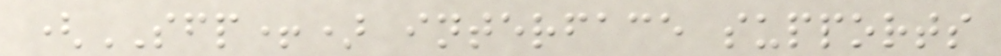(SFP+) interface supports
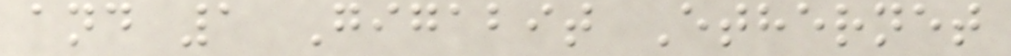and 1 Gigabit Ethernet
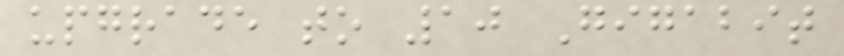upgrade to 10 Gigabit
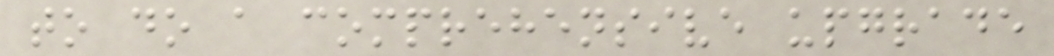to do a comprehensive upgrade
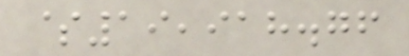$19,918.76
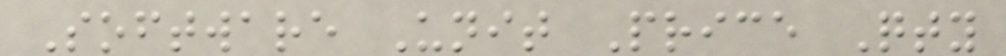Software Unit Price Qty
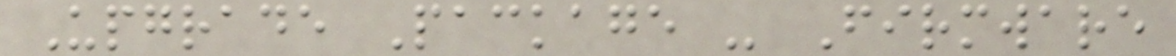Upgrade Package - Firmware
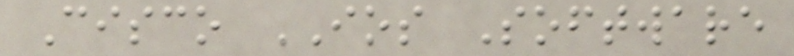Cisco IOS Software
